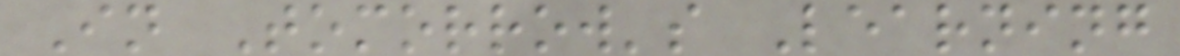In Tomorrow's Learning
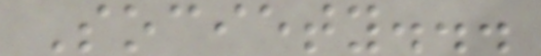Society...
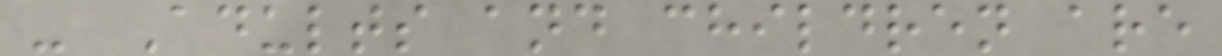- Adults and children are
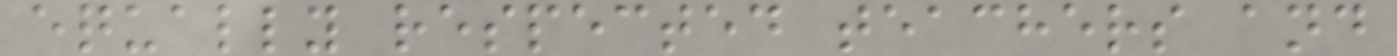equally respected teachers and
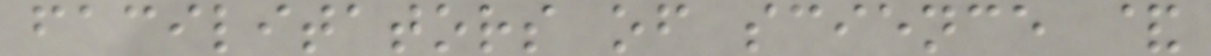facilitators of science &
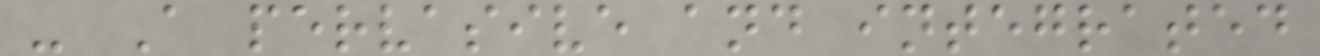- A pervasive and integrated
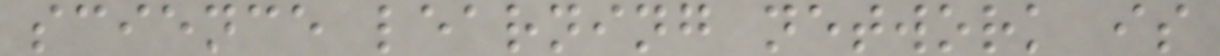science learning network is
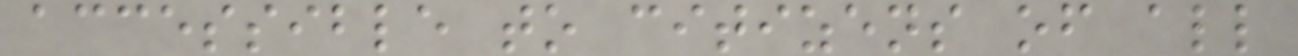accessible to citizens of all
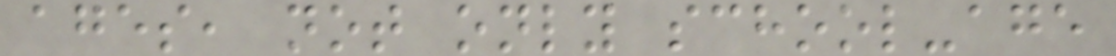ages, not only school-age
